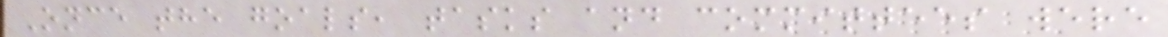Once the goals, tasks and committees were
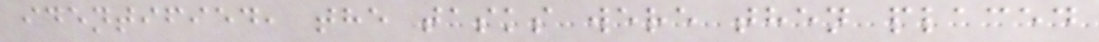identified, the tasks were then placed
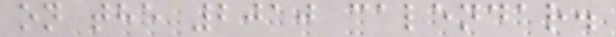on the 2010 calendar.
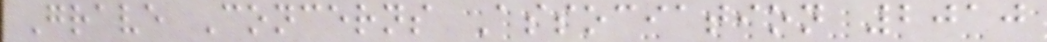Grave Concerns Association 2010
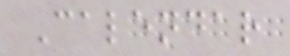Calendar
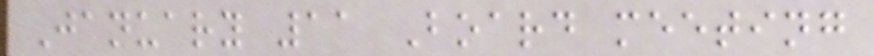January 11 Board meeting
